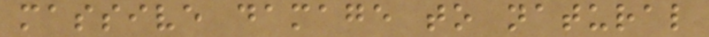massive damage to natural
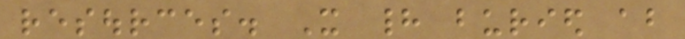resources. It had buried about
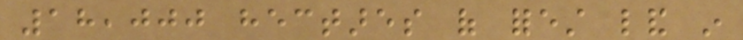18,000 hectares of forest land in
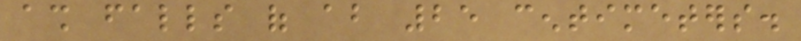ash falls of about 25 centimeters.
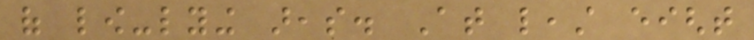of low-lying areas. At least eight
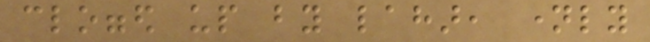clogged up by lahar, namely
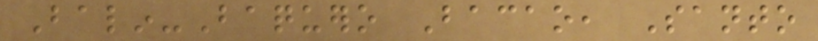Balin-Baquero Bacao, Santo
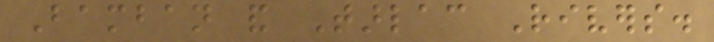Bamban and Tarlac Rivers.
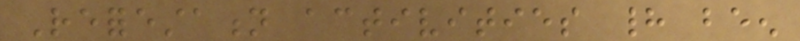Reforestation activities had been
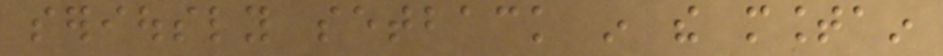seriously setback in the mountain
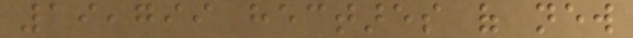19,799 hectares of new
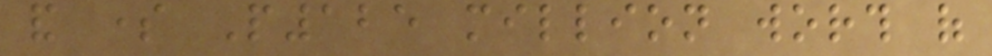and some P125 million worth of
